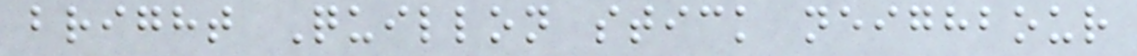bright Quillon stick neighbour
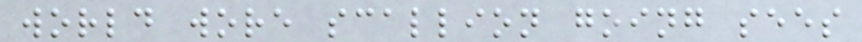world wore scallion going sees
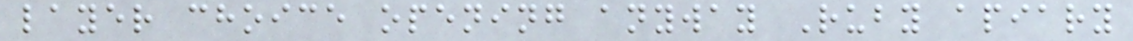layer choice opening anyway Ruby apiary
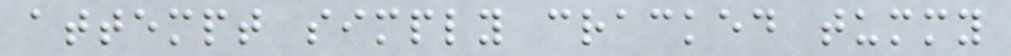attempt simply cracked tummy
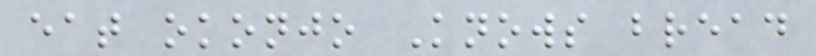eat okonjo Knows bread
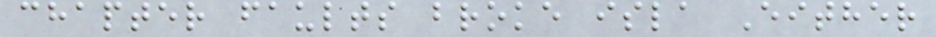chapter faults broke isla Either
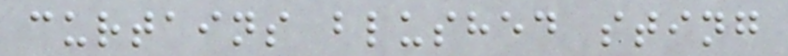curtains blushed sting
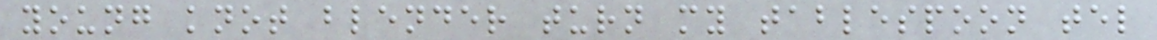young knot blender turn my tablespoon tel
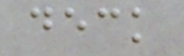deck
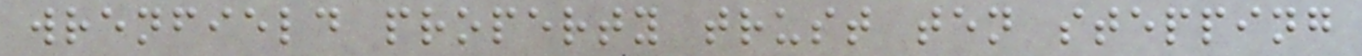wrenfield property trust ten stepping
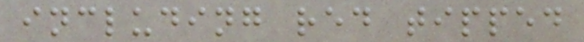including red tipped
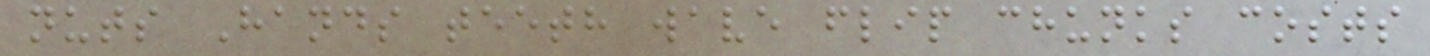nuts Hands teeth wave flip chunks costs
